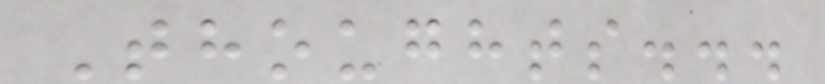Thoughts...
